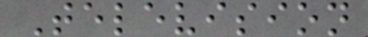Television
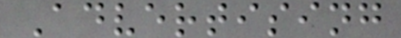Advertising
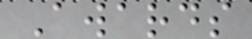Awards
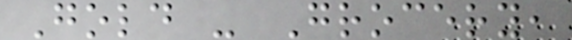Gold - Grocery,
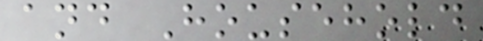and Household
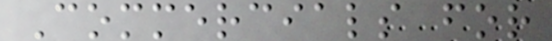Commercials for
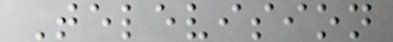Television
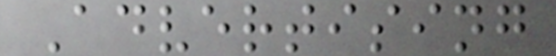Advertising
